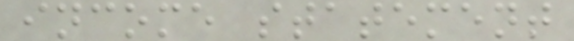income statement
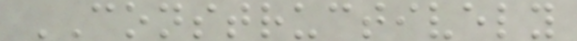CONSTRUCTIVELY
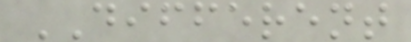DIFFERENT
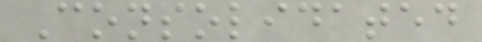Consolidated
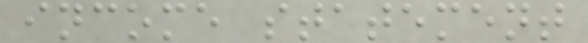income statement
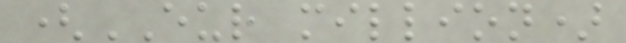(EUR million)
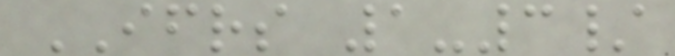IFRS 1-3/
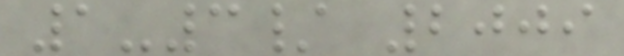1-3/ 2009
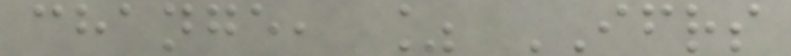change, % IFRS
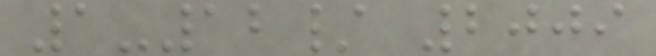1-12/ 2009
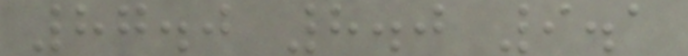87.0 8.0 9.1
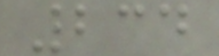234
